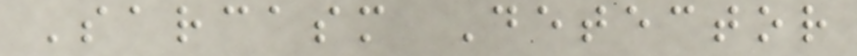Sarcasm Detector
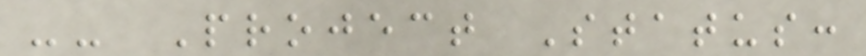-- Project Status:
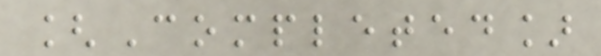[Completed]
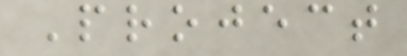Project
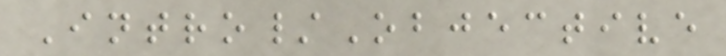Intro/Objective
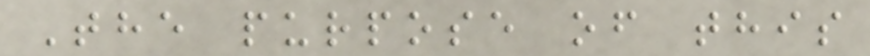The purpose of this
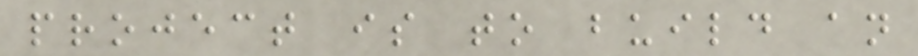project is to build an
